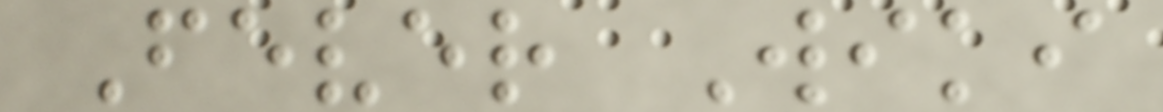Fever Wiki
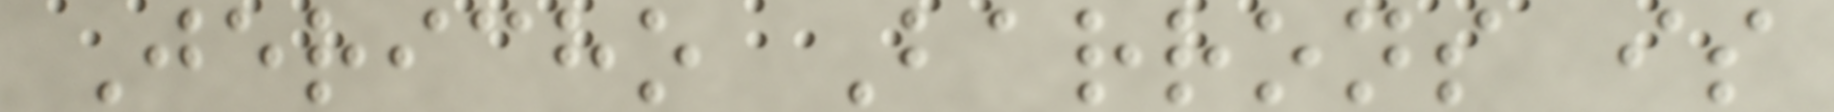Jericho Barrons is
